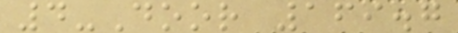4-Door 169.7
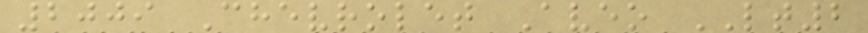2009 Chevrolet Aveo LT2
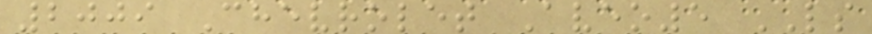2009 Chevrolet Aveo5 LS
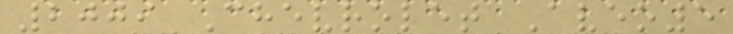2009 Chevrolet Aveo5
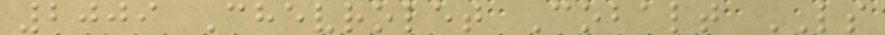2009 Chevrolet Cobalt LS
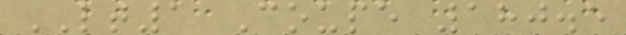LT1 Coupe 180.5
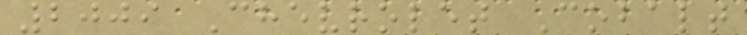2009 Chevrolet Cobalt
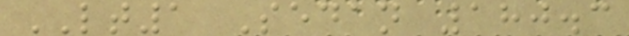LT1 Sedan 180.3
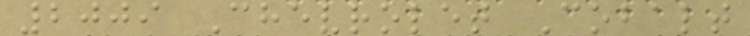2009 Chevrolet Cobalt
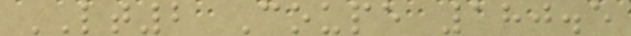LT2 Coupe 180.5
